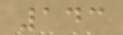143
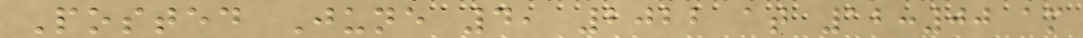Posted June 4, 2022 at 12:00 am
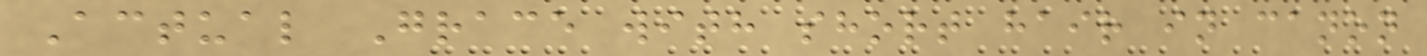Actual Grace with short hair in canon
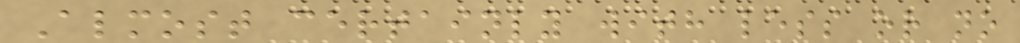Almost certainly with less or no
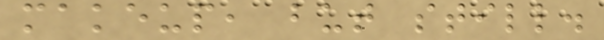makeup, but still.
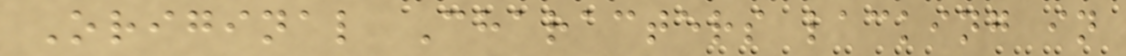Original Characters lacking in
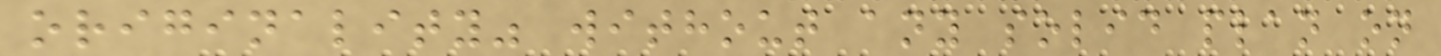originality" without any solid plan on
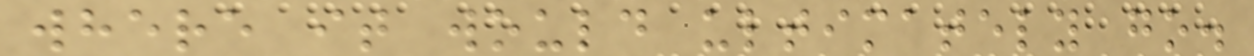where it would ultimately go.
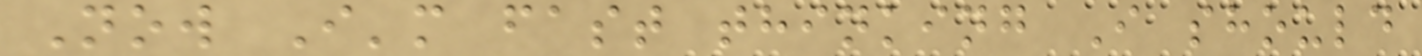Now I'm fast thinking I should
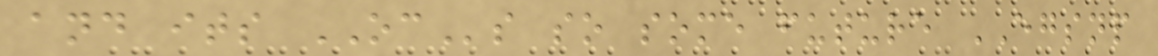and its OCs so some future EGSNP
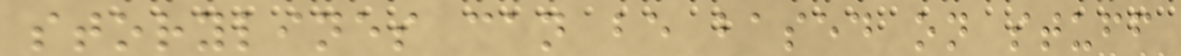storylines can be based on stuff
